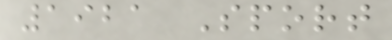1921 Sport
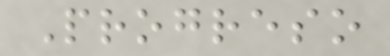Progreso
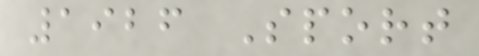1926 Sport
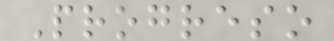Progreso
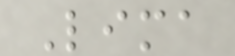Lima
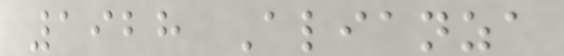1928 Alianza
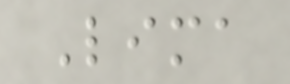Lima
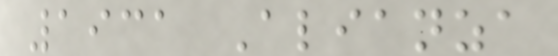1931 Alianza
